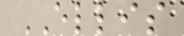ELLIS
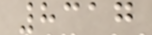8317
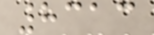8313
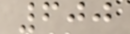600
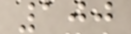100
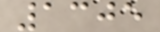1305
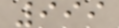999
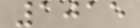1015
